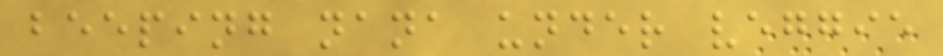beeping nana under veggie
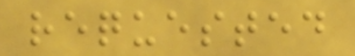requested
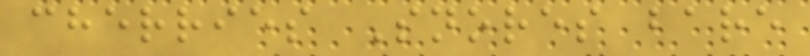cherries Snores bare
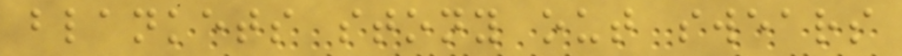blankets stony out swears
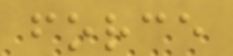force
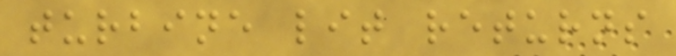turbine lit returns
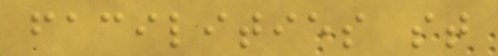facilities st
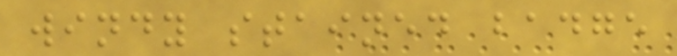windy stained badge
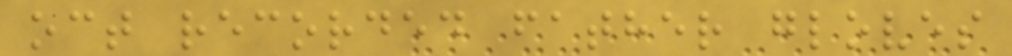oct recorded father gloves
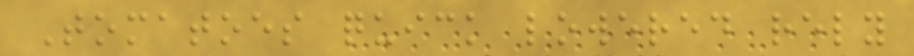Tomatoes quick lowered rely
